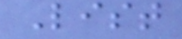List
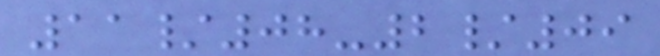11/08-2/09
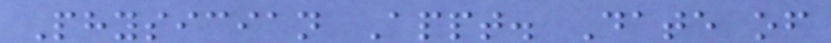Physician Appt. Date of
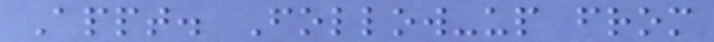Appt. Follow-up from
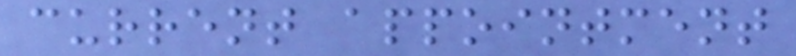current appointment
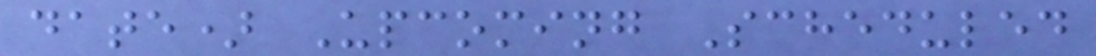date) Upcoming Scheduled
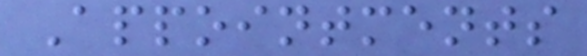Appointments
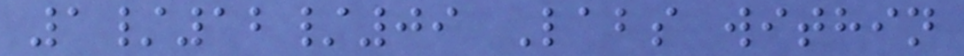1/12/09 Labs within
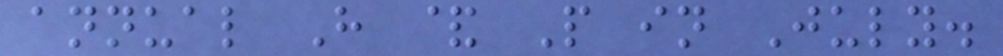annual H & P in July.
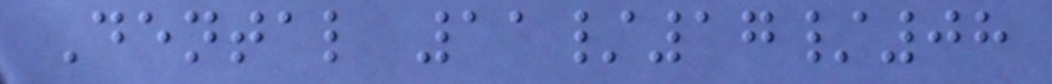Dental 11/17/08
